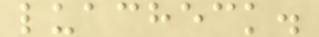luacheck.
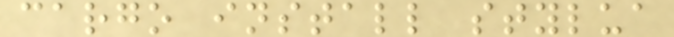cargo install stylua
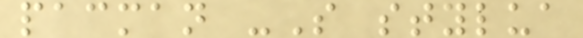pacman -S stylua
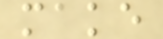make
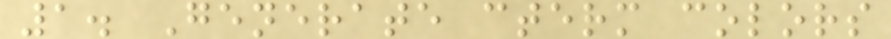1. Generate cterm colors
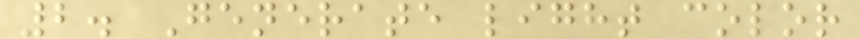2. Generate light color
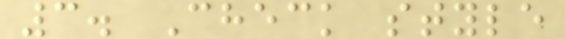3. Check style
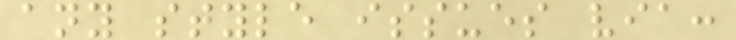any style issues via:
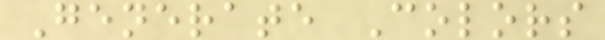Generate Colors
